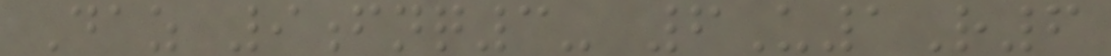Daz 9fnq3- 6U1R6
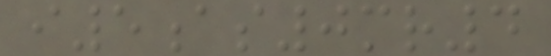i5as0mr4
